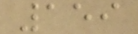159
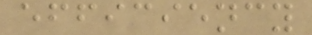efficiency
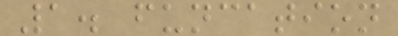1. funcation
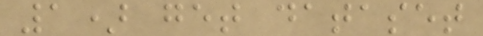1) get dataset
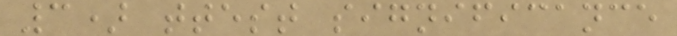3) ttest significance
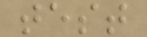test
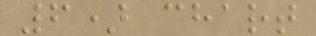6) chart
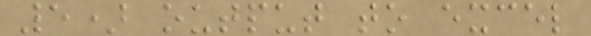5) output to excel
